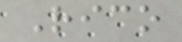Rico
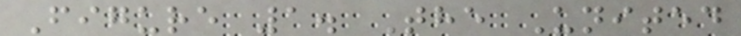Figure 1. The United
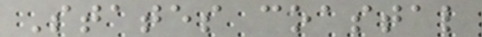States coastal
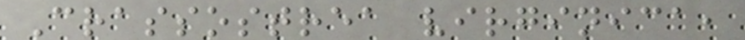Crassostrea virginica,
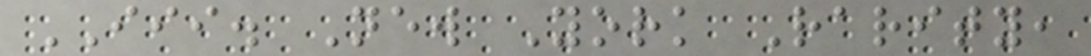III. New York Rarity,
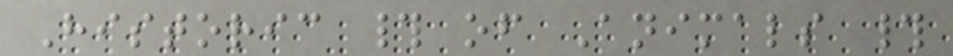Historic # of Animals #
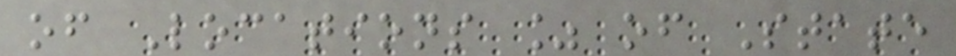of Locations % of State
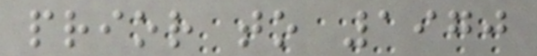prior to 1970
